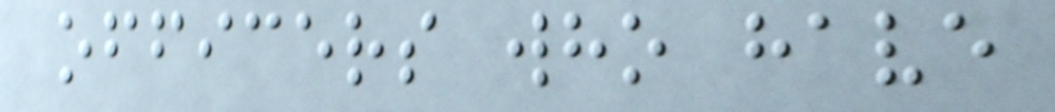officers who have
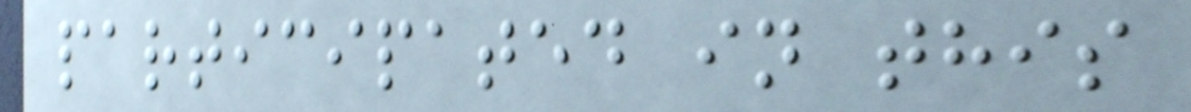participated in this
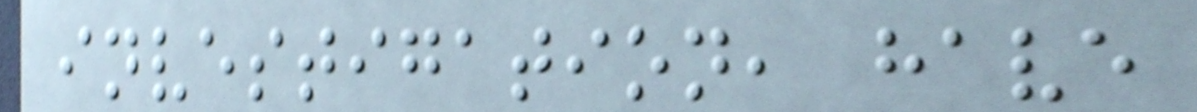investigation, have
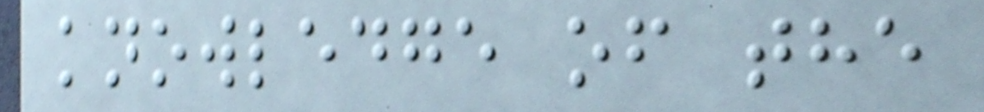knowledge of the
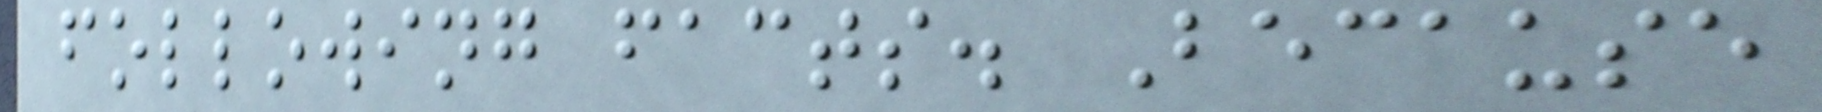following facts. Because
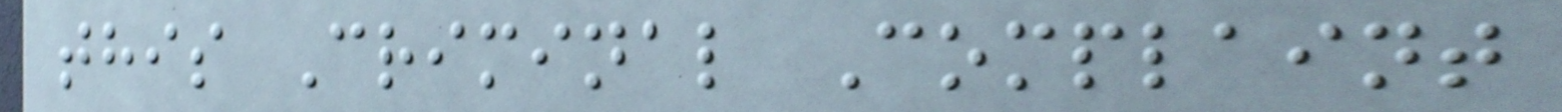this Criminal Complaint
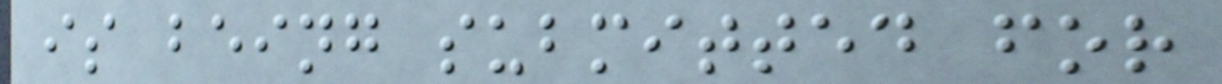is being submitted for
